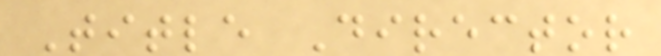Title Director
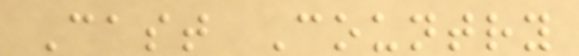Cast Country
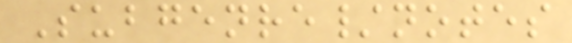Subgenre/notes
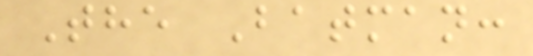The Batman:
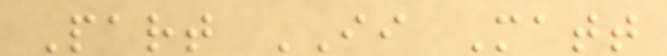Part II Matt
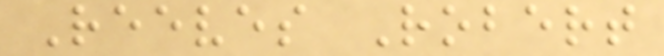Reeves Robert
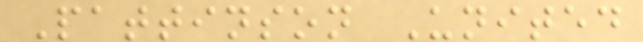Pattinson United
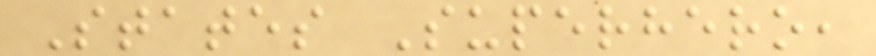States Superhero,
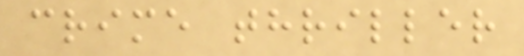crime thriller
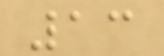13
